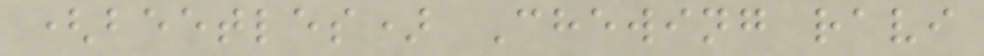(beetles) Chewing ravi
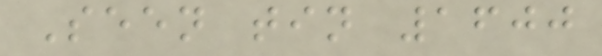Seen tin 1600
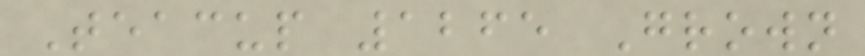Teacup 1265 Grown
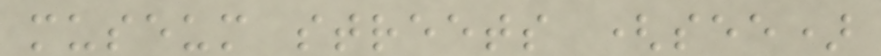museum streets (see)
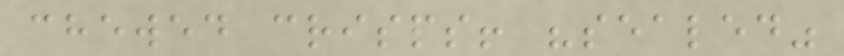chewed crisps! "sealed"
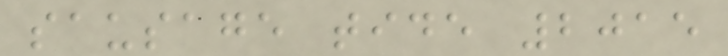sausage tide 2015
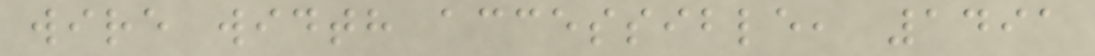wire width accessible, 1491
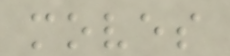moves
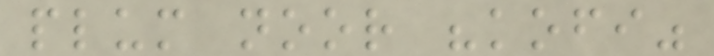plum noor "kofi"
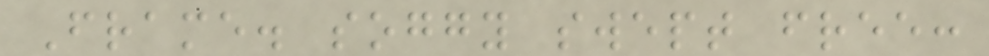Frame. soggy swept free:
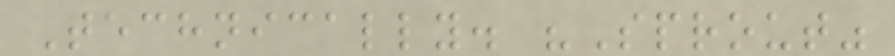Technically. "Sprout"
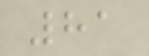81
